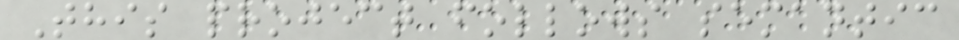This project follows semantic
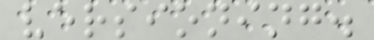versioning.
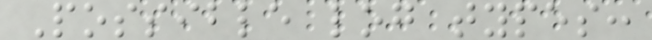Possible log types:
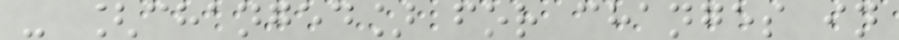- [changed] for changes in
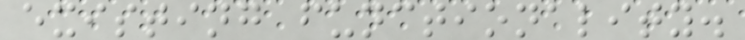existing functionality.
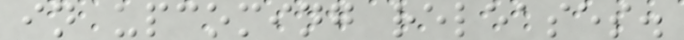in upcoming releases.
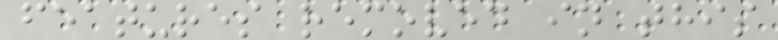features removed in this
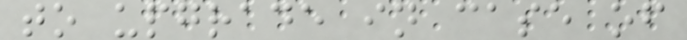to upgrade in case of
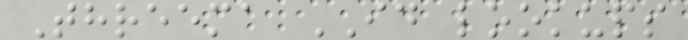Threema ID lookups
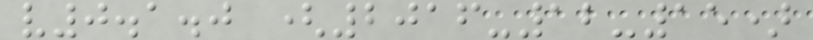v0.1.0 (2016-12-15)
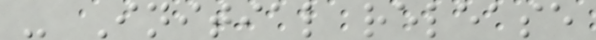- Initial release
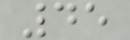45
